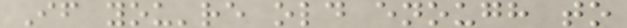If you're old enough to
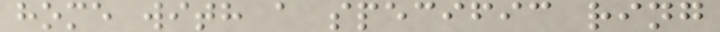home with a specific ring
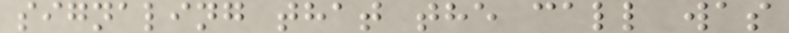signaling that the call was
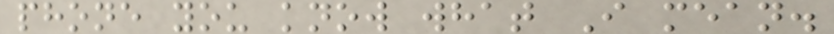phone you know what I mean.
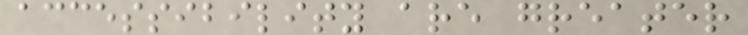accessibility are greater
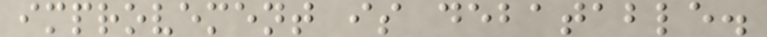improvement is debatable.
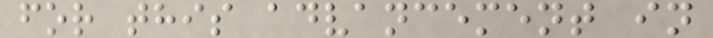for this advancement in
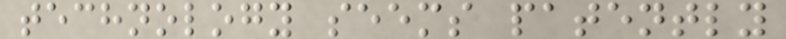technology seems patently
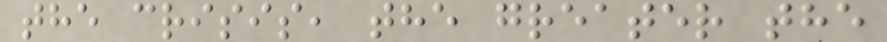the crisis, the greater the
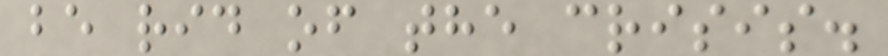be rid of the crisis.
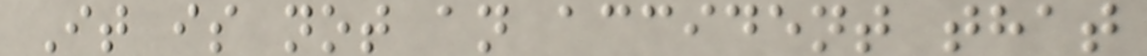It is not an accident that
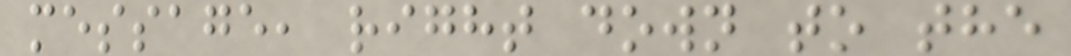message, right down to the
